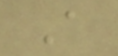A
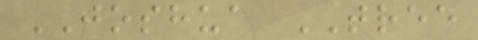JOSHUA TREE
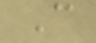C
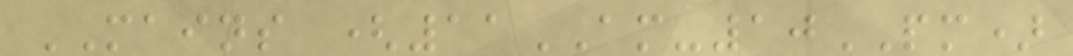MAINS (11AM-10PM)
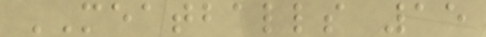MEATBALLS 15
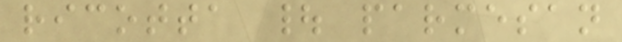ricotta | parmesan
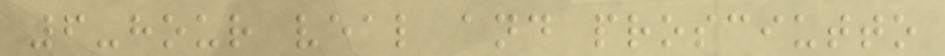6-hour veal and prosciutto
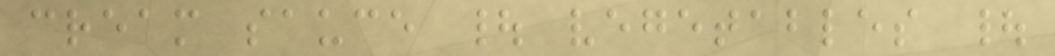cream sauce | vegetables |
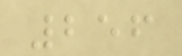256
